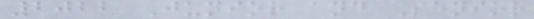2022 Junior and Senior
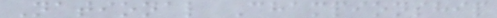National Championship
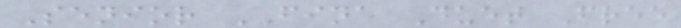Senior FINA Duet Free
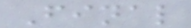Final
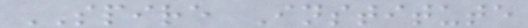SPIRE Institute
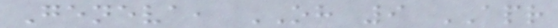Geneva, OH 9 APR
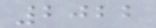2022
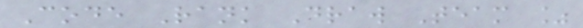Code Rank Draw Team %
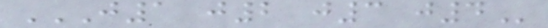J1 J2 J3 J4
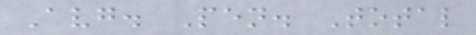Avg. Pen. Total
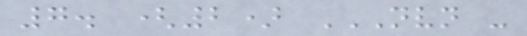7. (2) NVN -
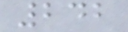242
